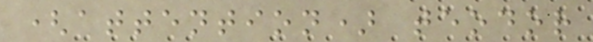(attention) teodor
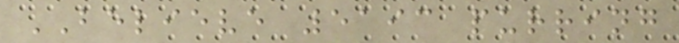BELIEVE 5193 purring
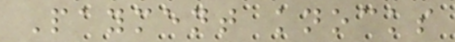Payment knocks
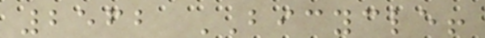2562 BICYCLE!
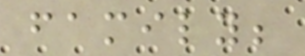family;
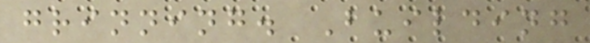grinning. Building
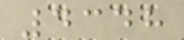4348
